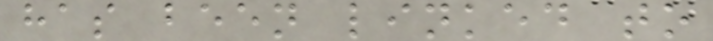has been linked to
